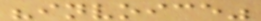"invoice"
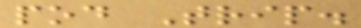pod Trip.
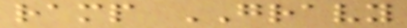ramp GRAVY
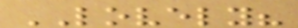LOVELY?
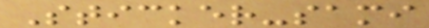Sticker-sami
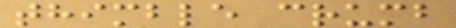thimble crumb
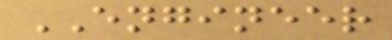ENGINEER
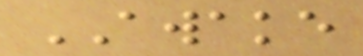AWAKE
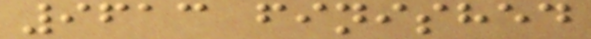9613 finished
